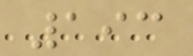193
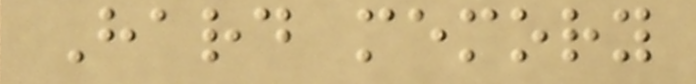Hard memory
